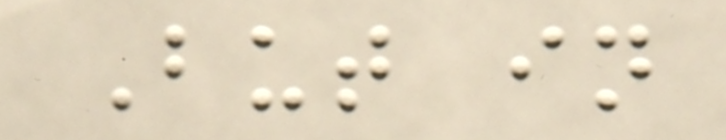But in
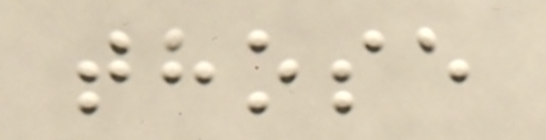those
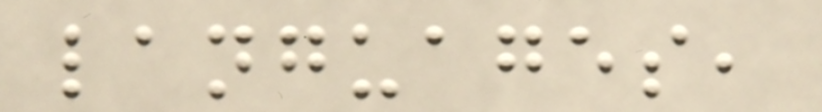languages,
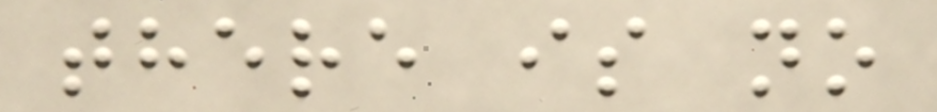there is no
